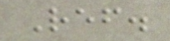Ref.
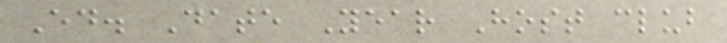Ed. Date Year Host club
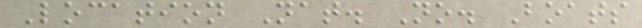Location Nat. No. Boats
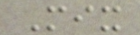Mix
